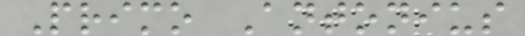Primo Antonius
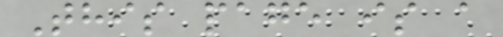This page is a
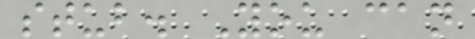stub. You can
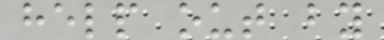help out by
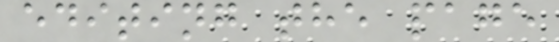editing the page
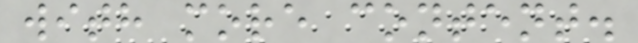with more content.
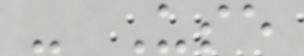- Use
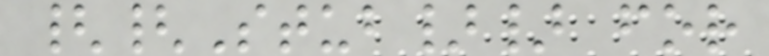{{Stub}} for
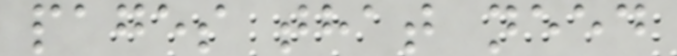pages that need
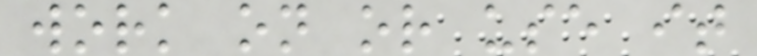work on or use it
